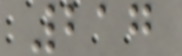217
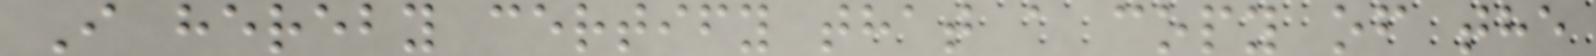I hereby certify that a copy of the
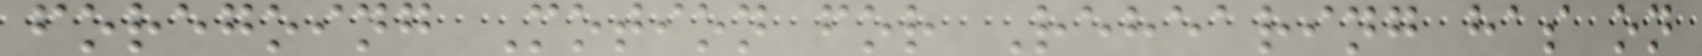foregoing Motion for Rehearing has on
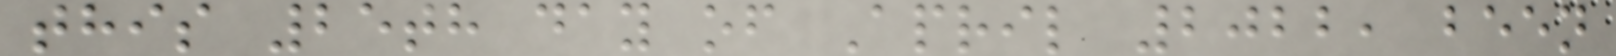this 25th day of April 2022, been
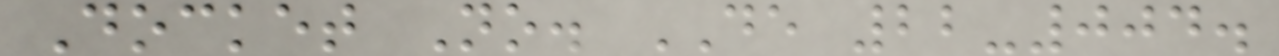Docket No. DE 22-004.
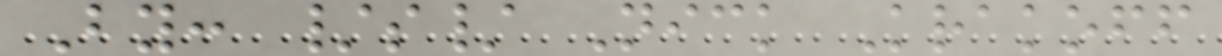By: /s/ Nick Krakoff
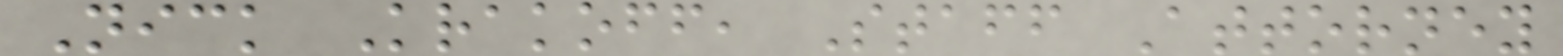Nick Krakoff, Staff Attorney
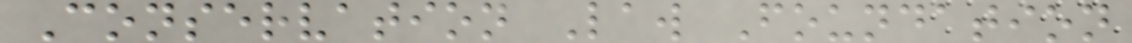Conservation Law Foundation
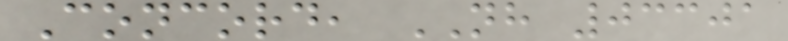Concord, NH 03301
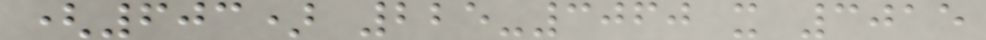(603) 225-3060 x 3015
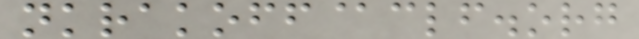nkrakoff@clf.org
